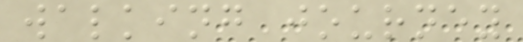walking journey
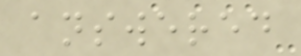answered
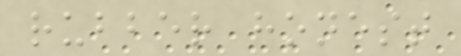rubber honest
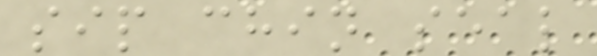sip chin seal
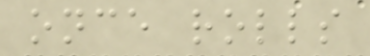once rolls
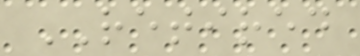RETIRED
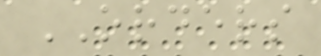ORDERS
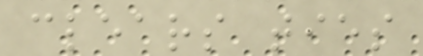clears ties
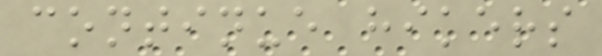continue hikers
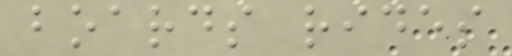boards rides
